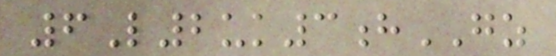6L2uk3hGZ
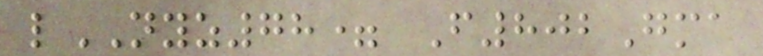lNYZ78= F802Gma
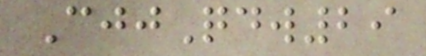CjjQdw29
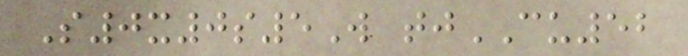S0x0s5W tjCU52
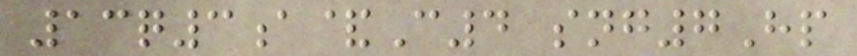13q3a&C4 sng7Hp
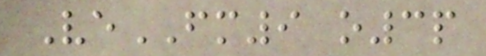VeFM9 o3p
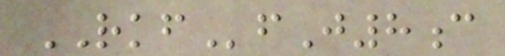RKFfJ8c
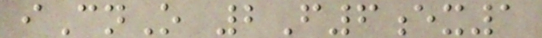iCnO 2F6ex1
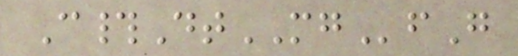C#DtMGfG
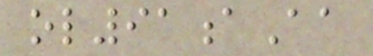ol91aAa
